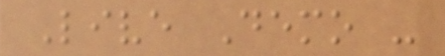Live Demo -
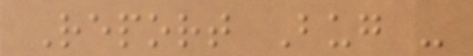Report Bug -
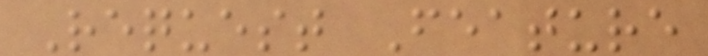Request Feature
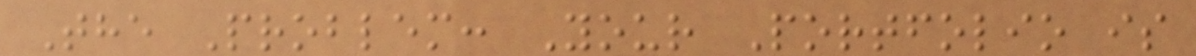The Problem: Your Portfolio is
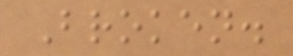Broken.
